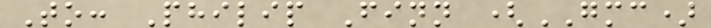To: Philip Finn (GMC)
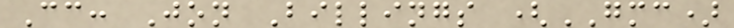Cc: Jon Billings (GMC)
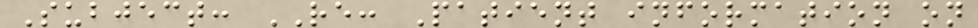Subject: RE: Patient information on
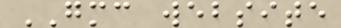GMC website
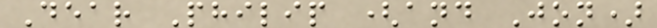Dear Philip (and Jon)
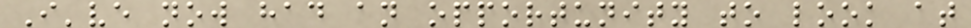I've now had an opportunity to look at
